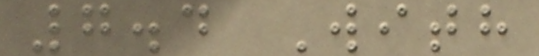7.4 With
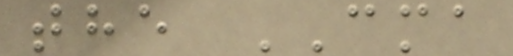the CMA
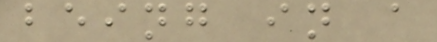being in a
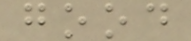good
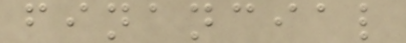financial
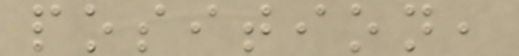position,
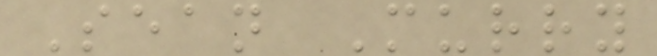Sean Murry
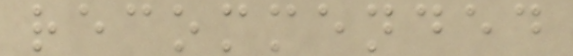recommended
